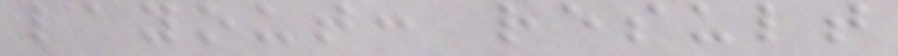layout: result
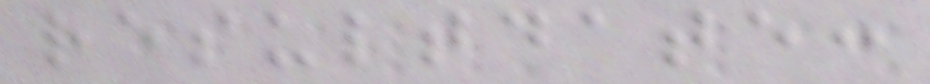resultdate:
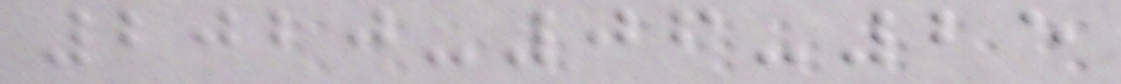2020-06-25
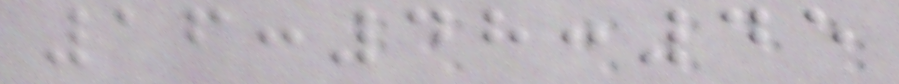16:48:45
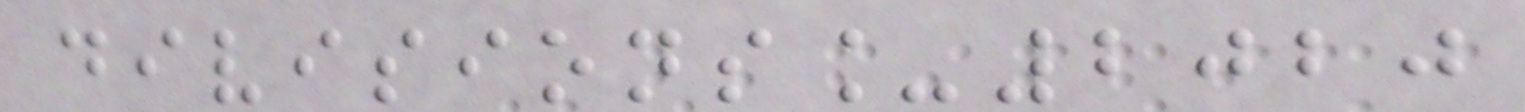divisions_2020
